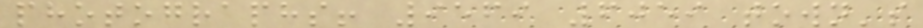photographs! 9569 6059 town's
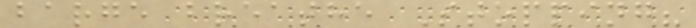barge breathe Stopping?
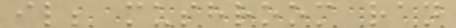il; mushroom ran
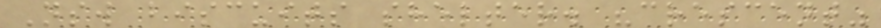Nsw biscuits shelter. "crescent"
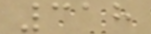318
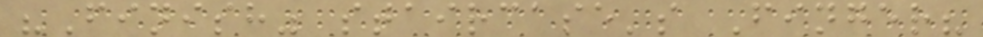"Finish" staircase's Finger?
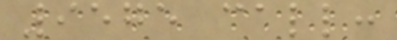9575 call:
